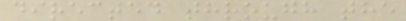directed through the
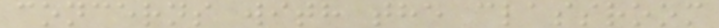concerns with the classroom
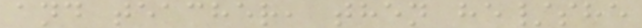and teacher, then he/she
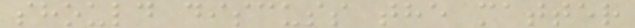should discuss the matter
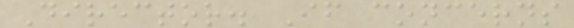Director. If concerns
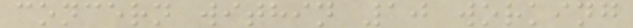concern within 10 working
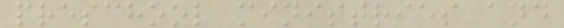preschool ministries and
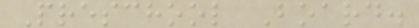Preschool Board.
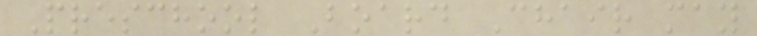Preschool Board Chair may
